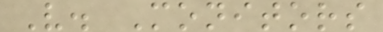V. Monitors
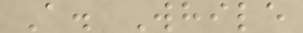A. While
